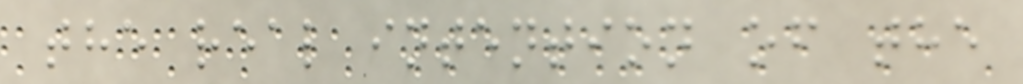the real intention of the
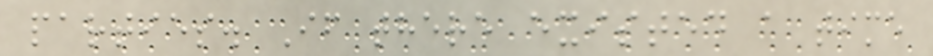parties. If there existed a time
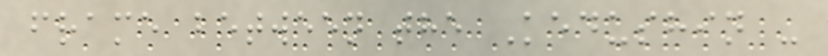frame between the Kedushin -
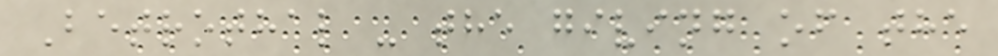Betrothal - the giving of the
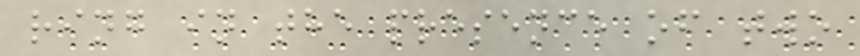ring in the presence of two
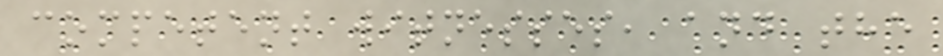competent witnesses, and the
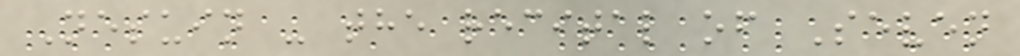Nesuin - the recital of Seven
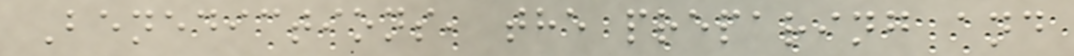Benedictions, the preparing and
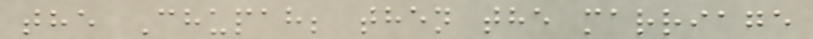the Chupah; then the marriage
